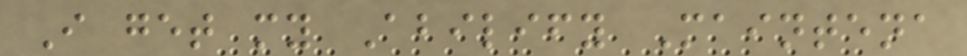I get my Abilify Maintena
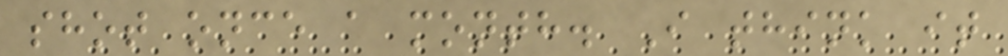shot once a month. I think it
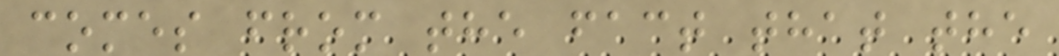comes from the fact that the
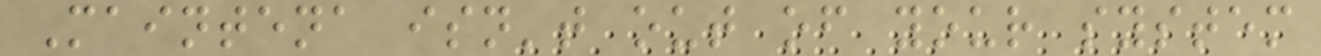Maintena isn't out of your system
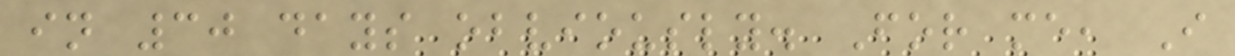in 30 days obviously. For me, I
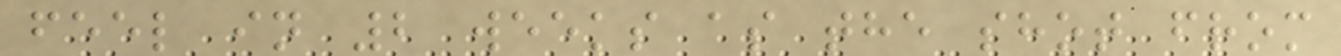feel in 2 weeks as the shot from
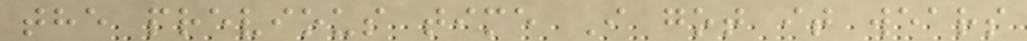the previous time I got it wears
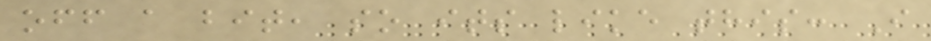off a bit, so its like this: I
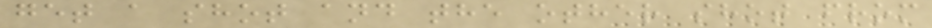get a shot and the other shot from
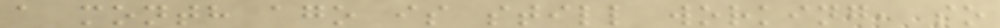a month ago is still working, so
